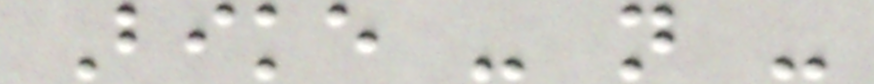Bike - n -
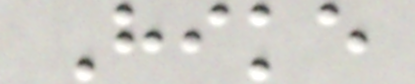Hike
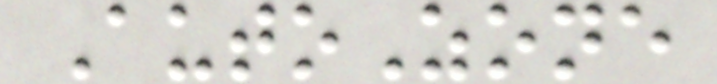AutoZone
